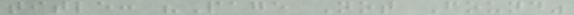title: "Page Not Found"
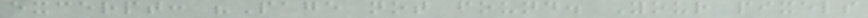excerpt: "Page not found. Your pixels
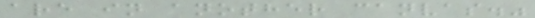are in another canvas."
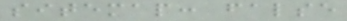sitemap: false
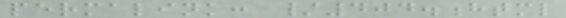permalink: /404.html
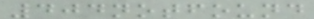404notfound
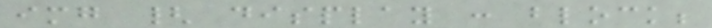img { display : block;
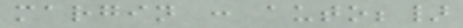margin : auto;}
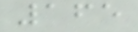165
